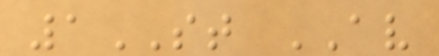1ST AV
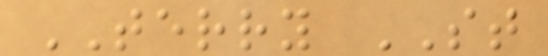TERRY ST
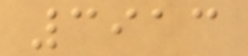3913
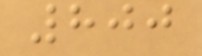800
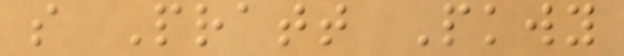s Pratt Pkwy
